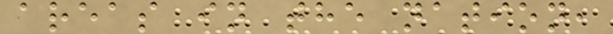areas in the nation,
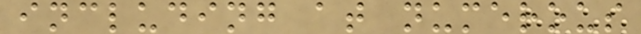including at numerous
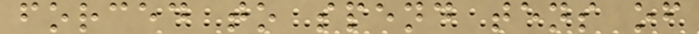forced to spend tens of
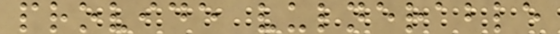provide vulnerable
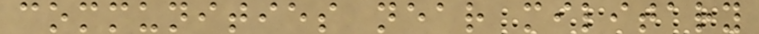communities near military
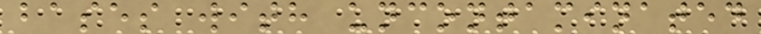bases with uncontaminated
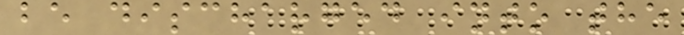be discharged into the
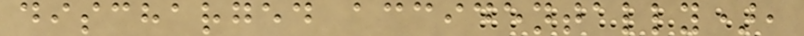discharged accidentally),
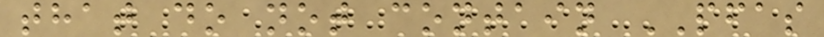that do not contain PFAS
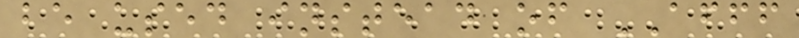be used instead of AFFF
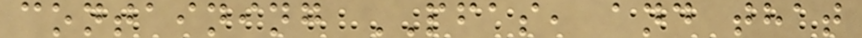containing PFAS, and that
